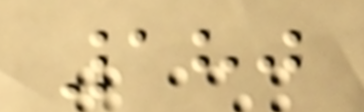180
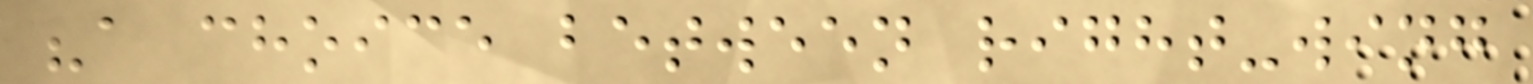"a choice between right-wing
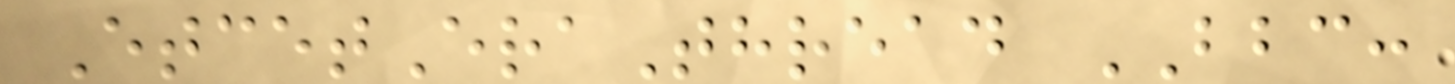EtcetEraThread BBC:
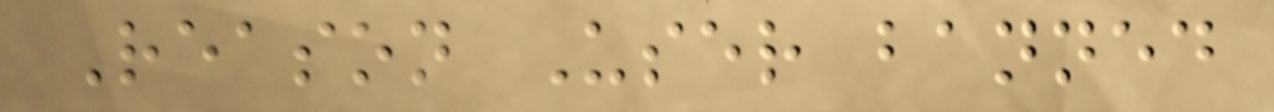Reason User banned
